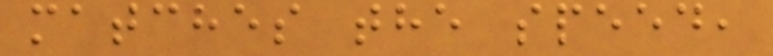matches the speed,
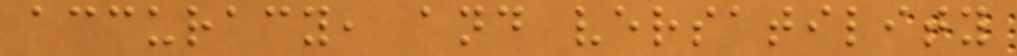accuracy, and versatility
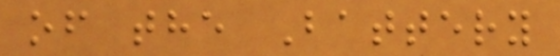of the Battery
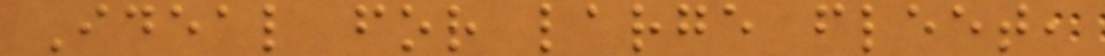Ideal for large fleet,
